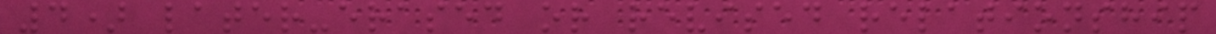4) later-erased or revised relationship
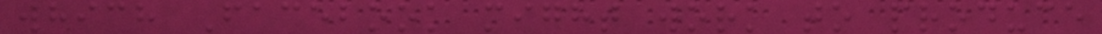which Facebook might work to produce
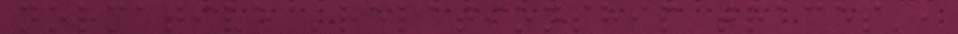normative 'relationship traces',
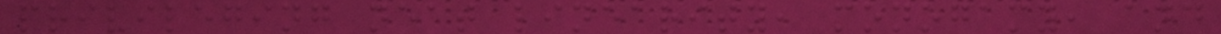privileging neat linearity, monogamy, and
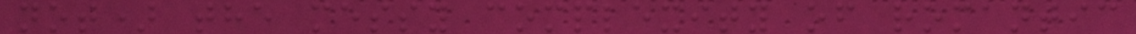not) the messy complexity of romantic
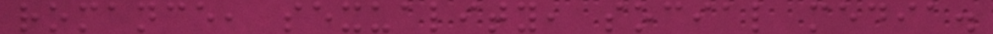romance, sexuality, social media.
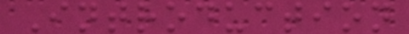Introduction
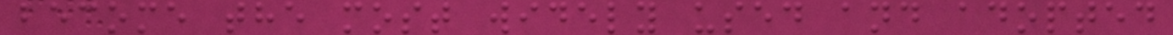become the most widely used and adopted
